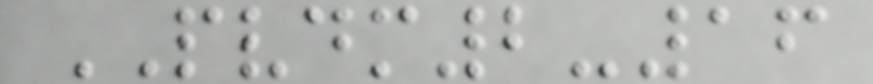PVDM2-16
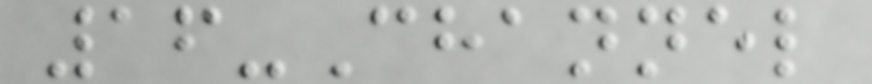16-Channel
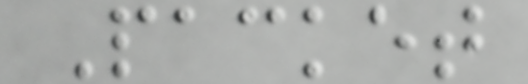Packet
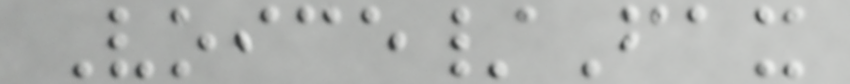Voice/Fax
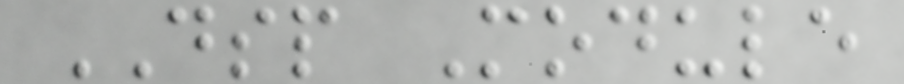DSP Module
